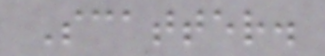Scatter.
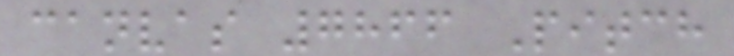canvas 7866 Pitch
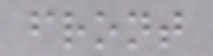front
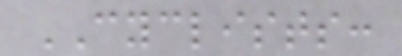CYCLISTS:
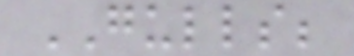GULLS;
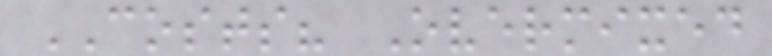COSTS? Overmixed
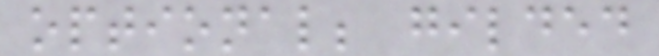optional; gilded
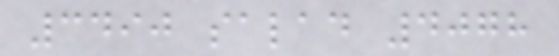3490 salad 4078
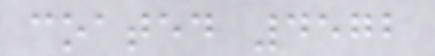coated 4572
